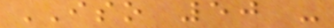ISO 50 -
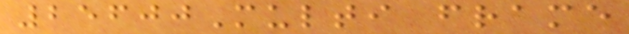25600Multi frame
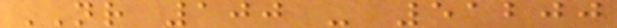NR 100 - 51200
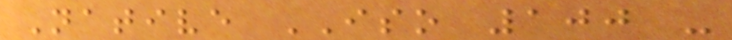Native ISO 100 -
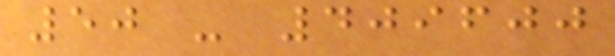50 - 409600
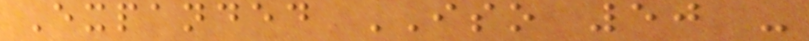Expanded ISO 50 -
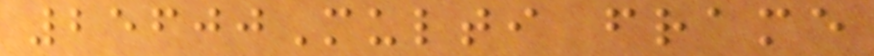25600Multi frame
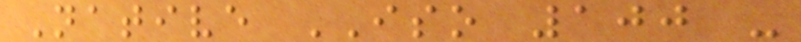Native ISO 100 -
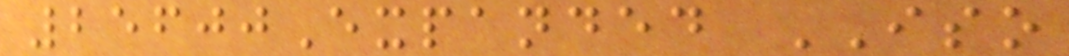25600Expanded ISO
